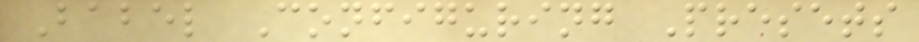Babel Configuring Presets
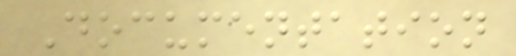Documentation
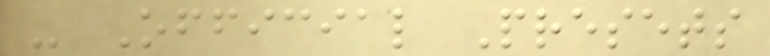- Official Presets
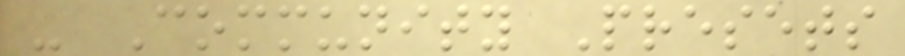- Community Presets
